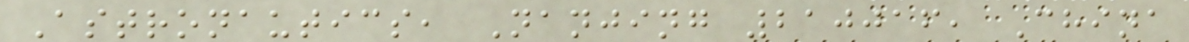Astronautics, Nanjing 210016, China
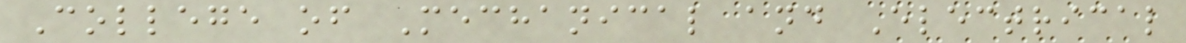College of Mechanical and Electrical
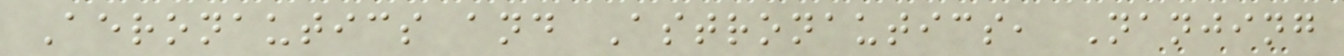Aeronautics and Astronautics, Nanjing
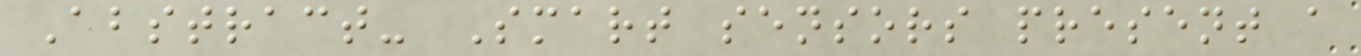Abstract- Smart sensors present a
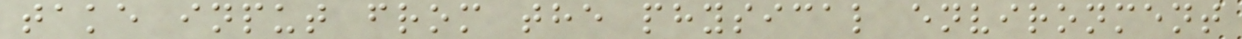take input from the physical environment
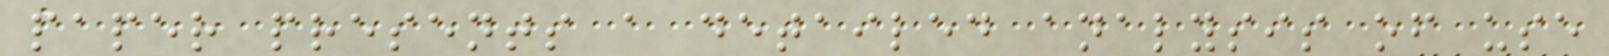paper presents a detailed analysis of use
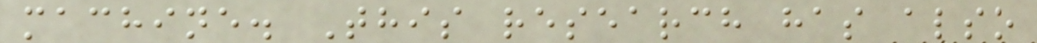machine. This research has also
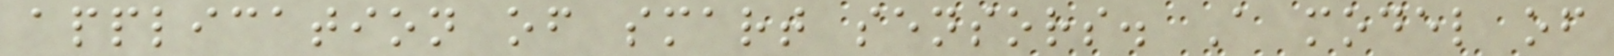application of smart sensors. A model of
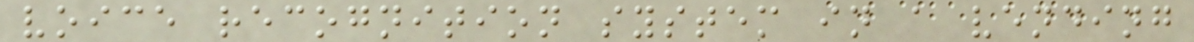voice recognition system in a vending
